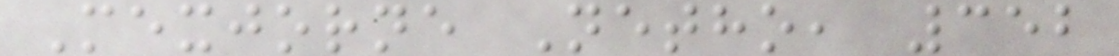Mexjorne Netho, 352
